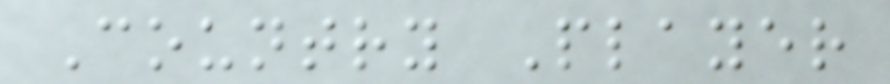Country Player
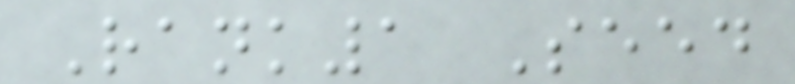Rank1 Seed
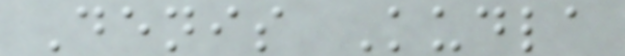Denis Kudla
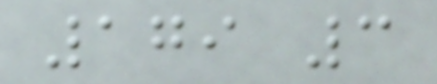179 3
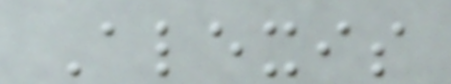Alexis
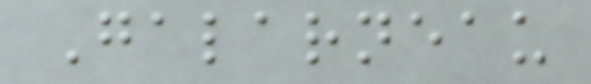Galarneau
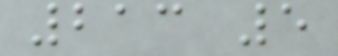213 5
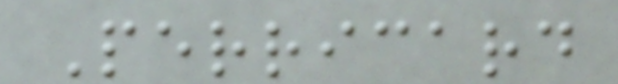Perricard
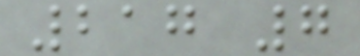217 7
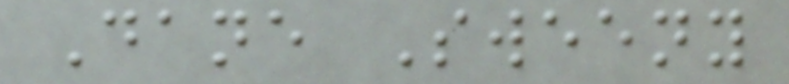Dane Sweeny
